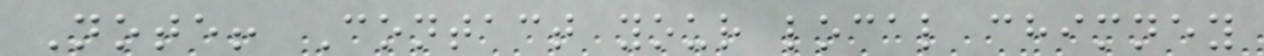Note! Contact your local chimney
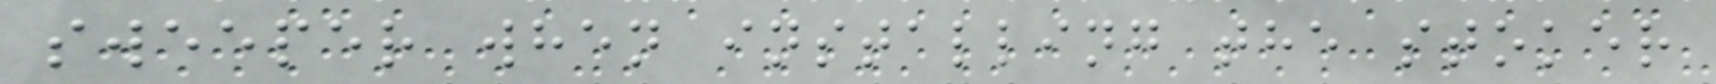sweeper when installing the stoker
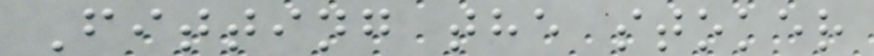Fitting the stoker
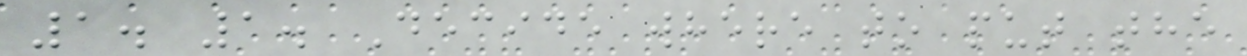1. 1. Decide where to put the
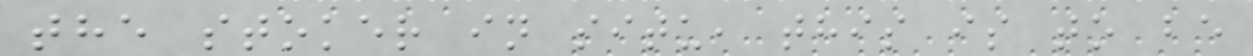the stoker in situ, this is to be
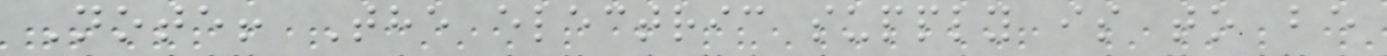Note! The electric supply is to be
